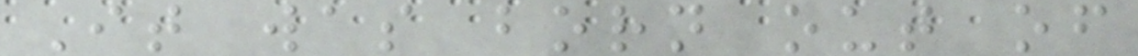It was born out of
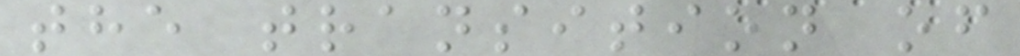the transition of
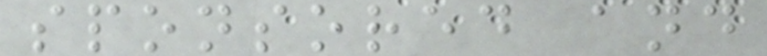sponsored and
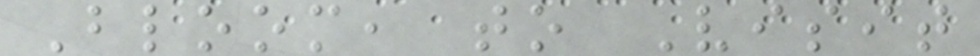Bloom, to Visit
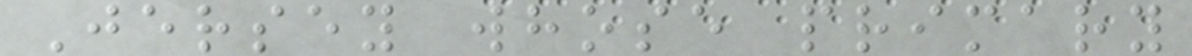Jersey whose primary
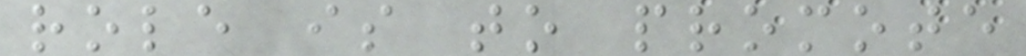role is to promote
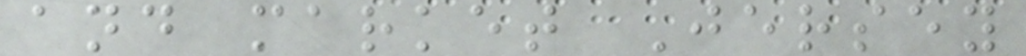and market Jersey
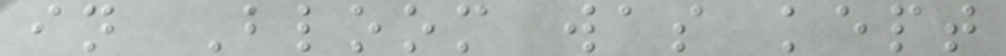in Bloom was kept
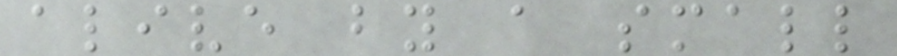alive by a small
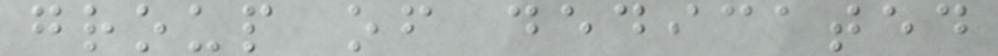group of dedicated
